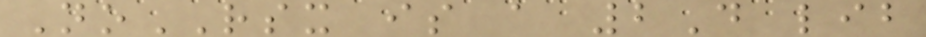NoRSX is a 2D lib
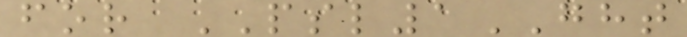for PSL1GHT
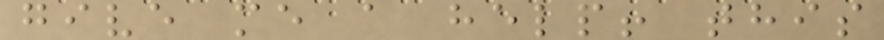give me a help! this
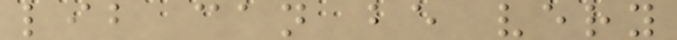lib can be very
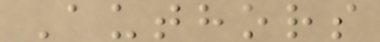Authors
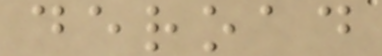deroad
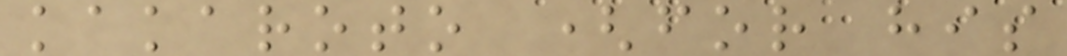kakaroto (for his
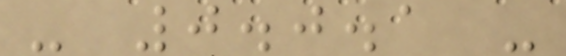- 0.0.1 -
